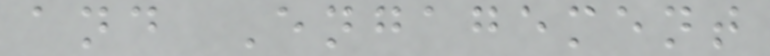and Engagement
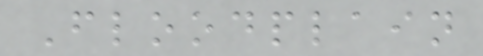Floodplain
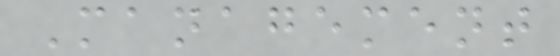Management
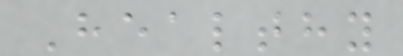Healthy
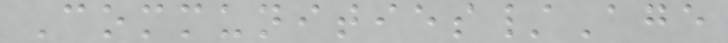Communities/Age
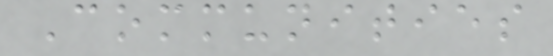Communities
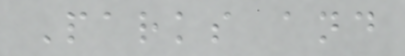Parks and
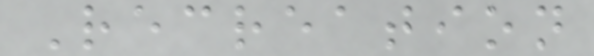Recreation
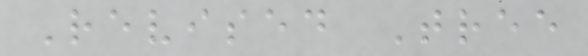Revised Tree
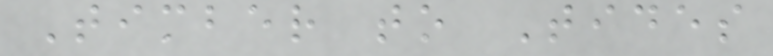Timber to Tides
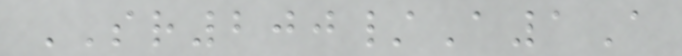SR200/A1A
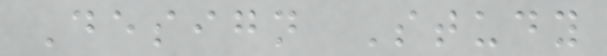Design Study
